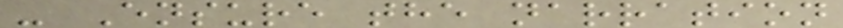- Ensure the narration
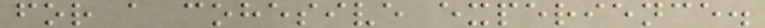for a cohesive experience.
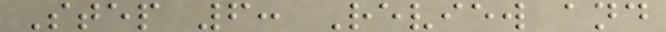Step 6: Review and
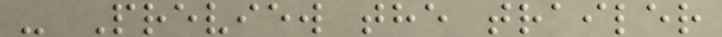- Preview the trailer
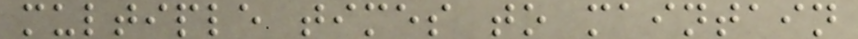multiple times to maintain
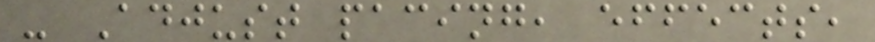- Adjust pacing, effects,
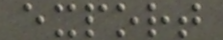export
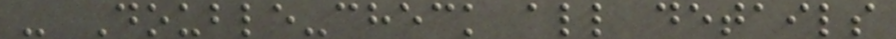- Double-check all details
